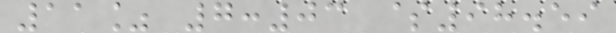11% 7:03 $98.59
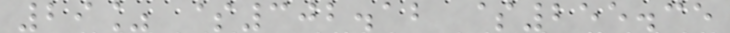29% $302.12 $255.35
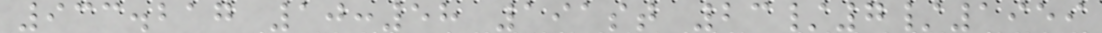933.217 10:58 191st 23/7/1959
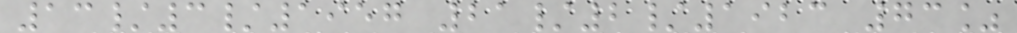13/3/1957 21/2/1923 73%
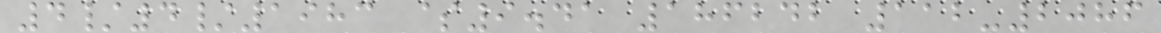4/4/1983 $9.41 186242 112-2086
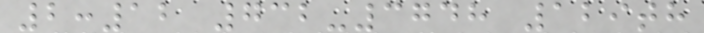2:12 732-3748 129th
